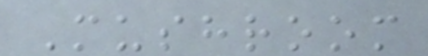Mushroom
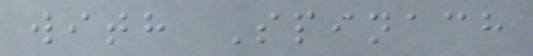with Spinach
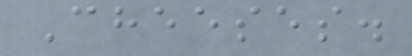Cheeses.
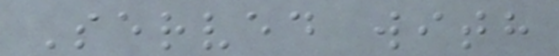Served with
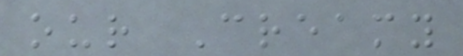our Creamy
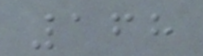168
